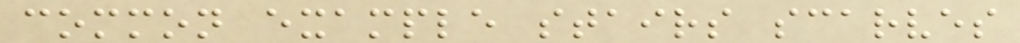common example stairs scarves
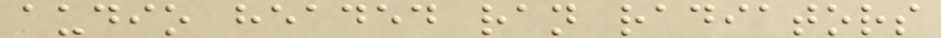audio headed ran radiators
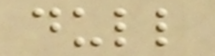dull
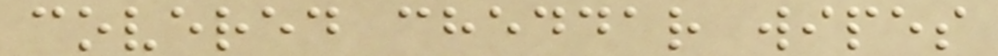covered cheddar wipes
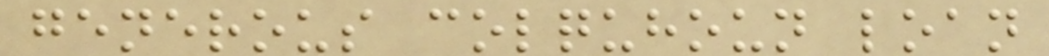generous colquhoun loan
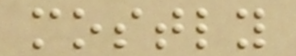mostly
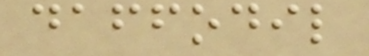daffodil
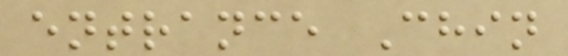entrance Chin
